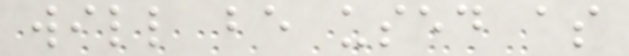will be used as
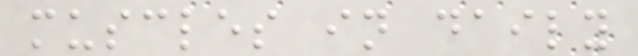muscles in daily
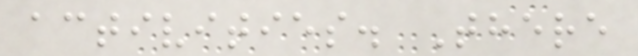activities. There
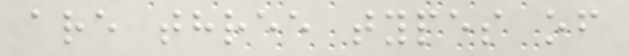are three types of
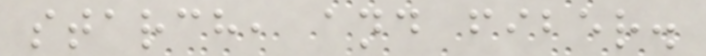starch, and fiber.
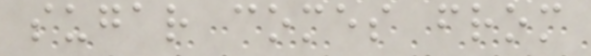sugar comes from
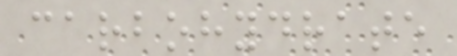carbohydrate
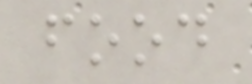food
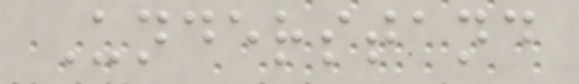Understand
